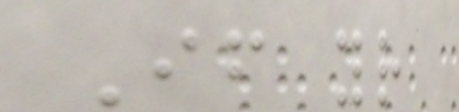If your
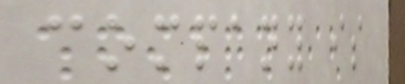company is
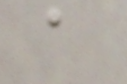a
